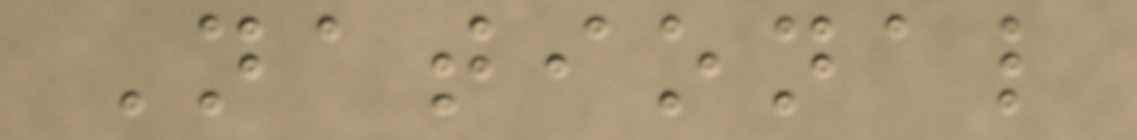National
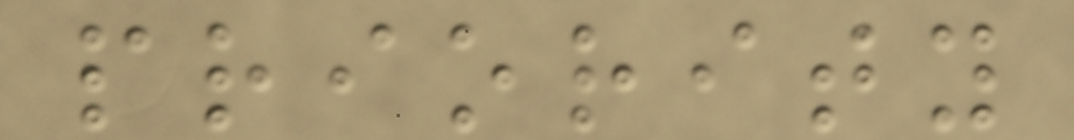priority
